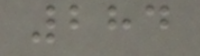284
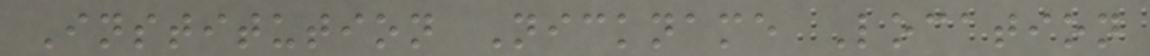Institution Nickname Location
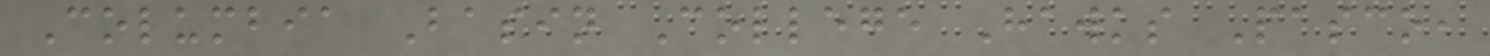Columbia Basin College Hawks Pasco,
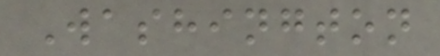Washington
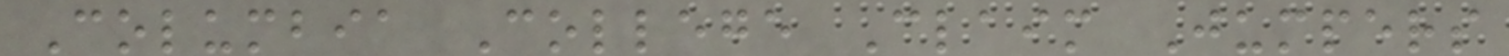Columbia College Claim Jumpers
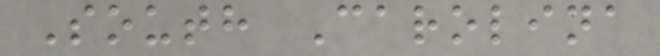South Carolina
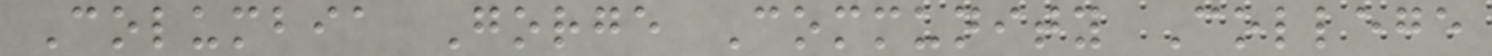Columbia Gorge Community College
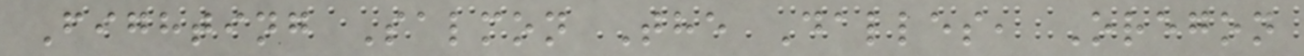Fighting Salmon The Dalles, Oregon
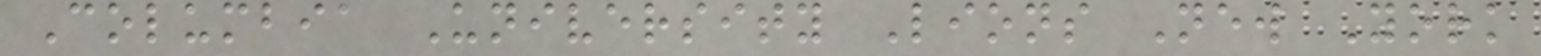Columbia University Lions New York
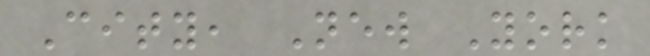City, New York
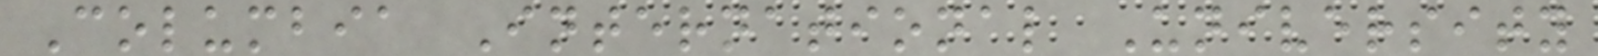Columbia International University
